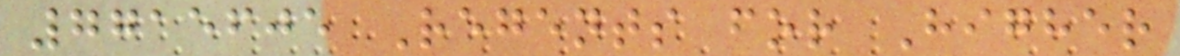7715605 Regents for Higher
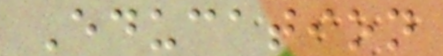Education
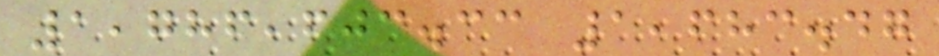1,786,603.33 1,683.47
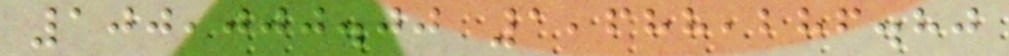100,000.00 1,688,286.80
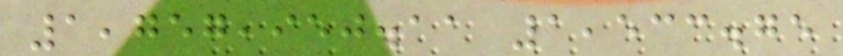1,757,950.11 1,533.75
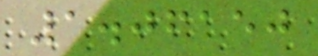1.06150
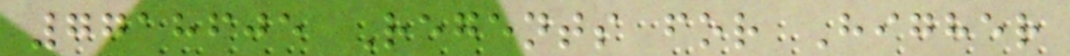7718605 Regents for Higher
